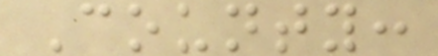County:
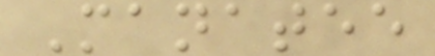Manatee
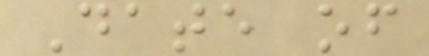Date of
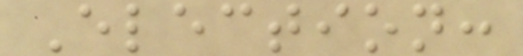Election:
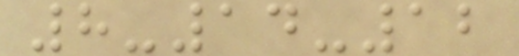8-14-12
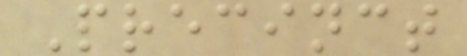Precinct
